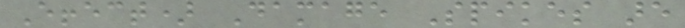Effect) Damage Spikes are
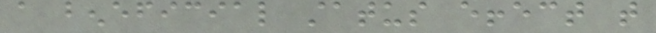a beneficial status effect that
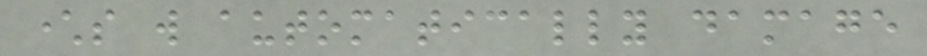characters will automatically damage
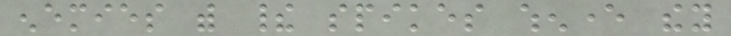enemies with their spikes whenever they
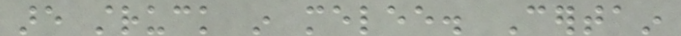are struck in melee. Certain
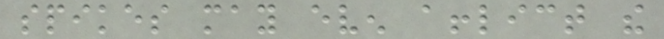spikes may even afflict the
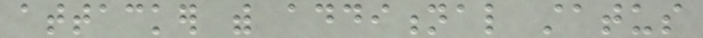attacker with additional status
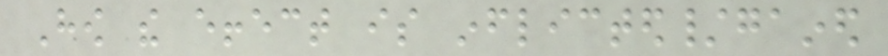How the effect is inflicted/gained
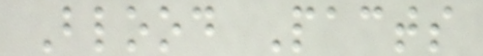Blood Pacts
